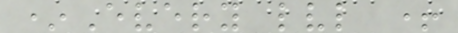*Every lvl +
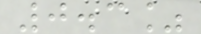0.3%
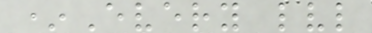*Every lvl
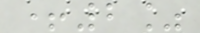+2%
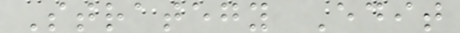Strategy Edit
